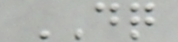DQ
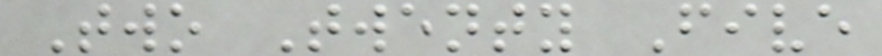Two Twenty Five
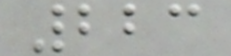223
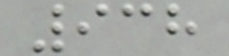938
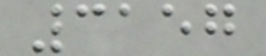3157
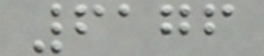6176
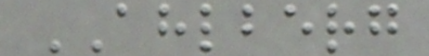AHLBERG
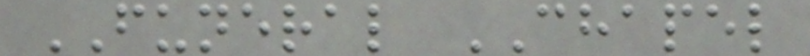FUNERAL CHAPEL
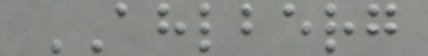AHLBERG
